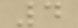4
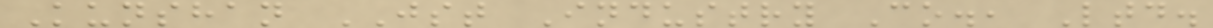Kunshan JST Industry Co., Ltd.
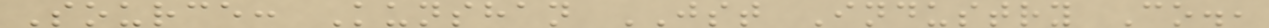Source: Kunshan JST Industry Co.,
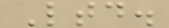Ltd.
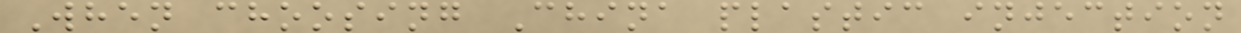When choosing China plastic injection
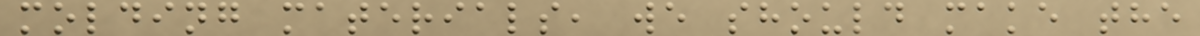molding materials, we should make the
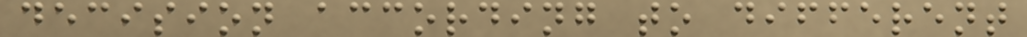decision according to different
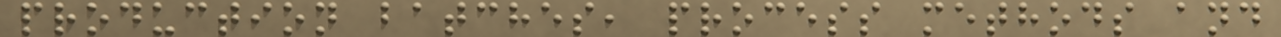production batches, process methods and
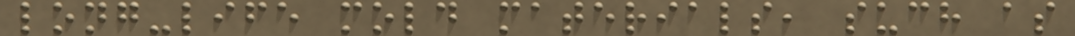long-life mold materials, such as
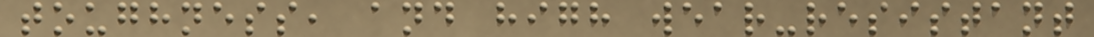toughness, and high wear-resistant
